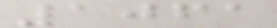1061
